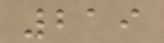219
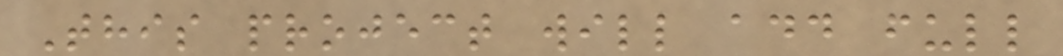This project will add full
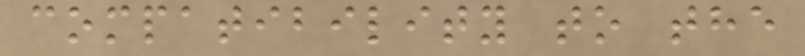compatibility to the
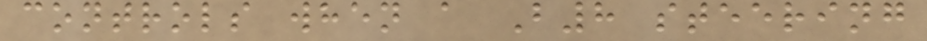controls when a B8 steering
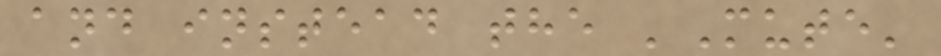and instead the 'Mute'
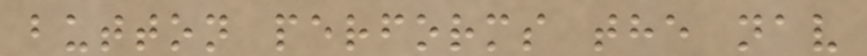button performs the nav
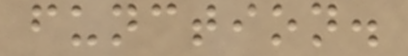function.
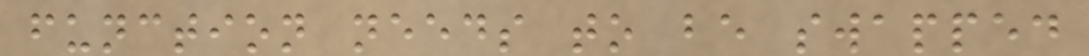function needs to be swapped
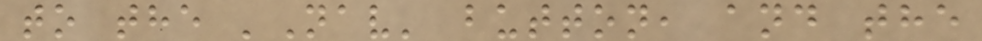to the 'Nav' button, and the
